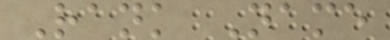Rank Name
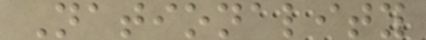Nationality
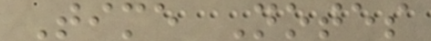Time Notes
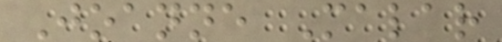Joanne Malar
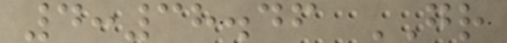4:38.46 GR
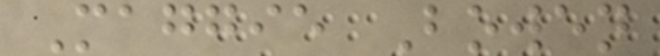Maggie Bowen
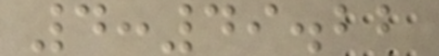4:49.22
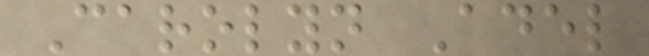Carolyn Adel
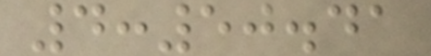4:50.41
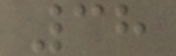38
